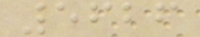5626
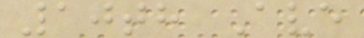10th Ave
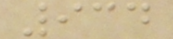934
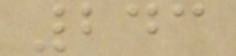243
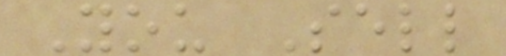You Sell
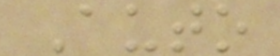Auto
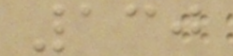130
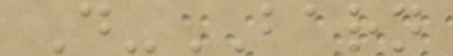D-BARN
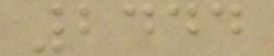2444
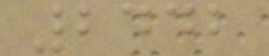2442
